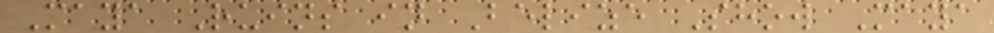Maya Ruins in Belize Show Maya
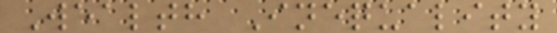Wealth Inequality
